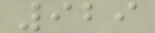929
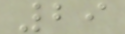29
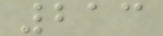213
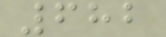682
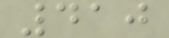410
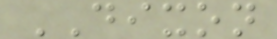DIXON
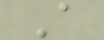A
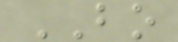BO
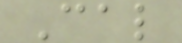Cal
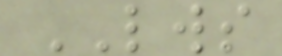LWS
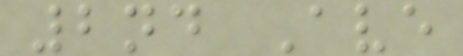2nd Ave
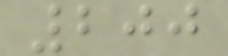200
